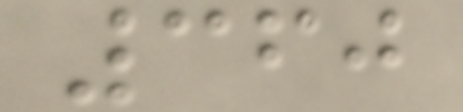360
